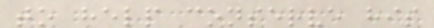to help conserve his
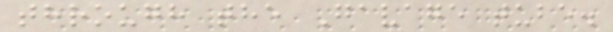through the Gavage tube.
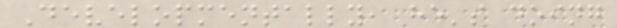Developmentally, he's doing
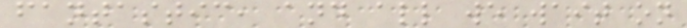fantastic, and all we wait on
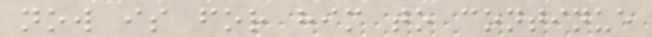now is for him to continue
